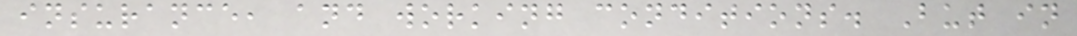insurance, and working conditions. But in
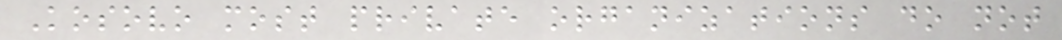Kosovo most private organizations do not
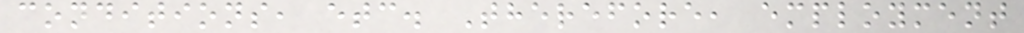conditions, etc. Therefore, employment
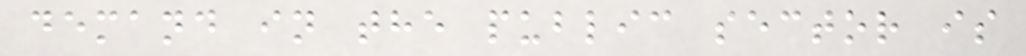demand in the public sector is
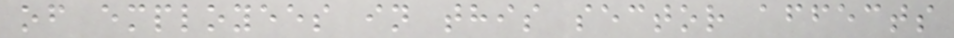of employees in this sector affects
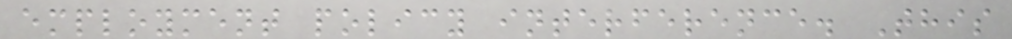employment policy interference. This
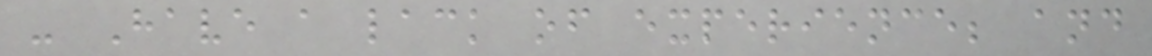- Have a lack of experience; and
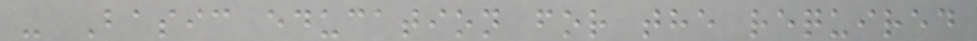- Basic education for the required
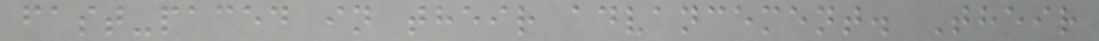fast-paced in their advancement. Their
